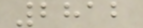2812
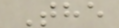The
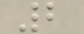2
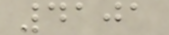4101
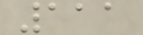111
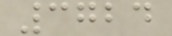3724
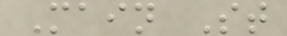Main St
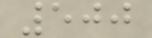500
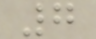7
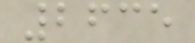2635
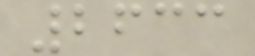2633
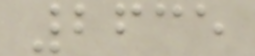2635
